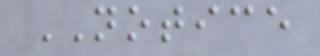NOTICE
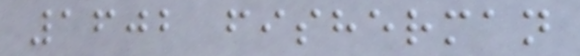1602 fisherman
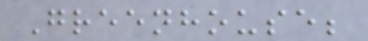Greenhouse;
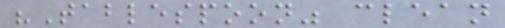"Tablespoon" clean
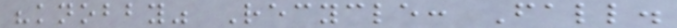"knobby" Recycle: Fall.
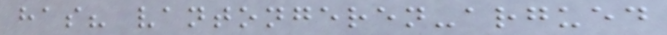has? vantongeren-argued
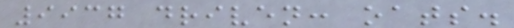9937 driven: oats.
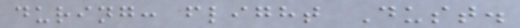during: flight Dust.
